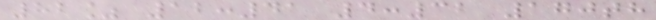82% 12:41 4:32 170th
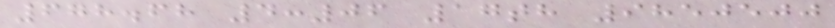678.68 4:06 17th 9850500
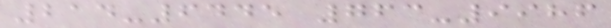214-6445 763-9986
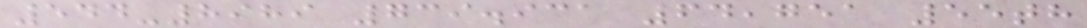544-8989 739.931 64,751 55th
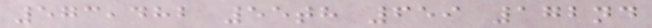573,482 55th 659 172nd
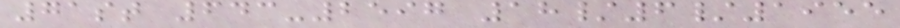71st 643-2597 18/6/1955
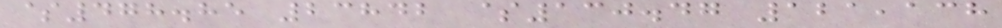$478.85 23842 $130.47 121,138
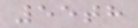55th
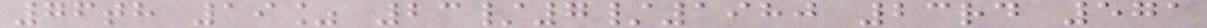76th 19% 23/7/1980 23rd 571
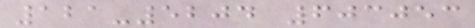121-5204 603053
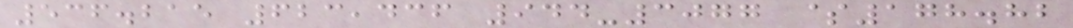536.215 623,436 944-3077 $178.82
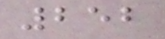252
